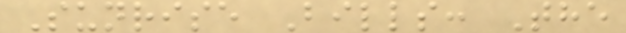Sunrise Bills: The
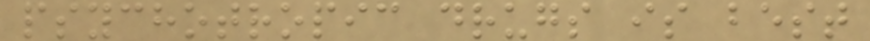psychotropic drugs is best
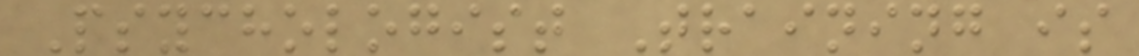Psychologist Training is
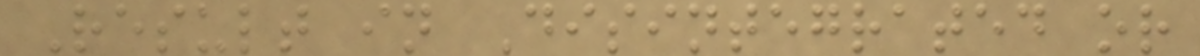Result in Disintegrated or
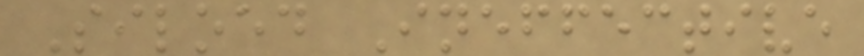Siloed Ineffective
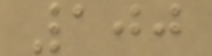100
